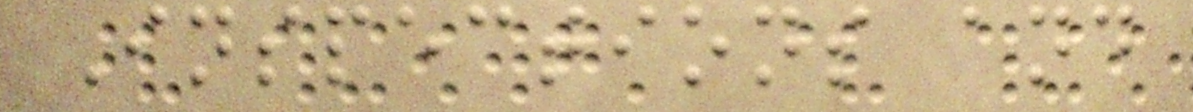Inspections and
